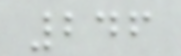246
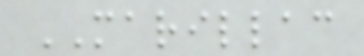MARILLAC
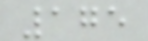175
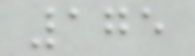175
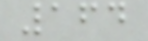164
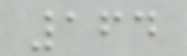164
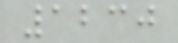1230
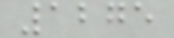1275
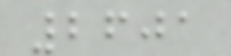2601
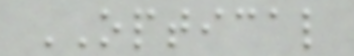OPTICAL
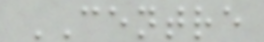CENTRE
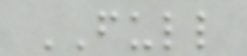FULL
